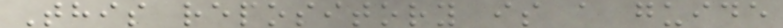This repository is a guide
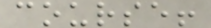course!
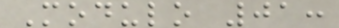Modulo 01:
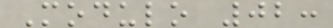Modulo 02:
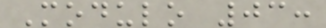Modulo 03:
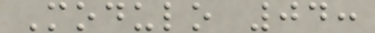Modulo 04:
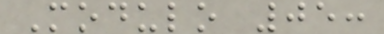Modulo 05:
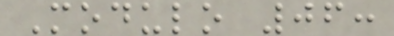Modulo 06:
